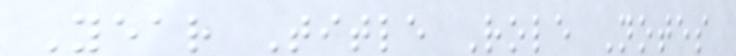Year Title Role Notes
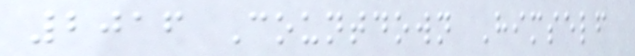2016 Countdown Himself
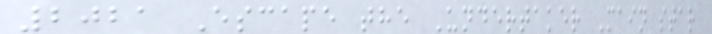2021 Escape the Undertaker Main star
